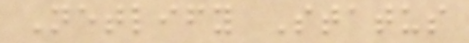Netlify Status
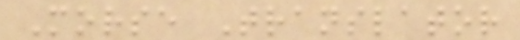Morse Translator
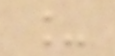_
